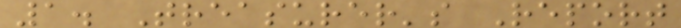1. Treasurer's Report
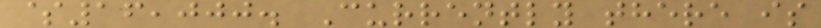$16,000. Currently there is
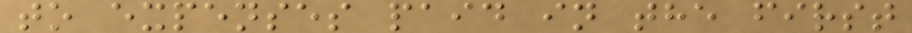to expenses paid in the first
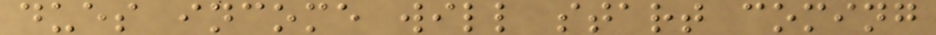dues income will start coming
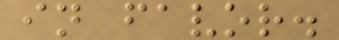in favor.
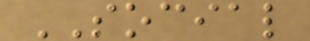SOCIAL
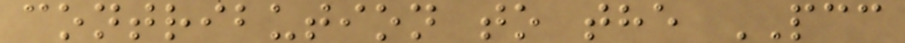contribution to the PCC
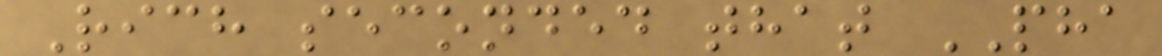Rich seconded that PHA
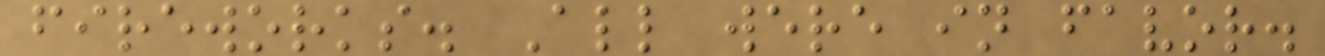fireworks. All were in favor.
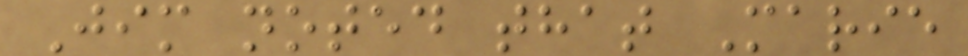Jim noted that Marie
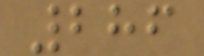286
